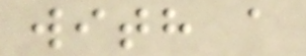with a
